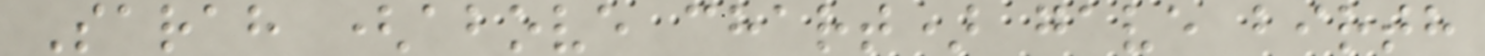Sarah (above chart) gave birth
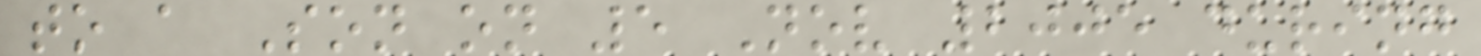to a Son on 5 Nov 2005 during
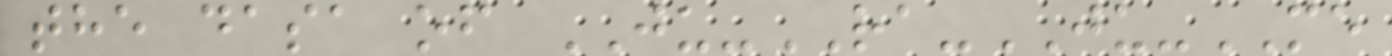the dasa of JU-RA-JU-ME
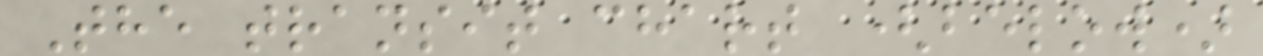The transit chart (below)
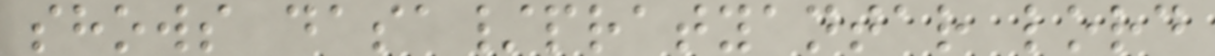shows dasa/pratyantar lord
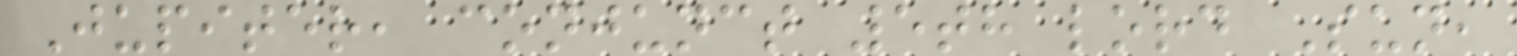Jupiter, conjunct 5th lord Sun,
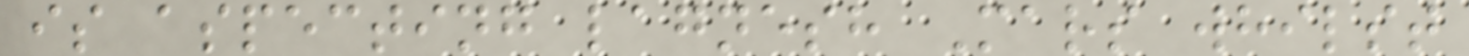is aspecting lagnesh Mars whilst
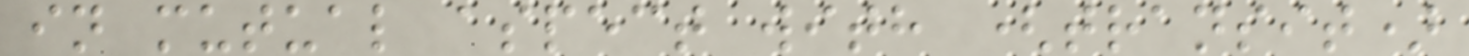in mutual aspect with (transit)
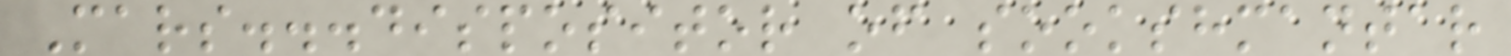Mars...dispositor of sookshmantar
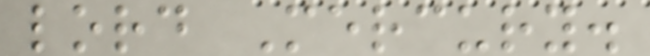lord Mercury.
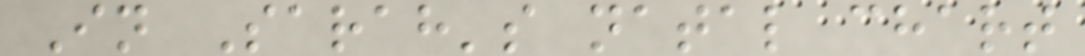In Sarah's natal chart
